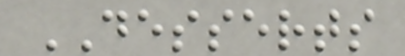DESSERTS
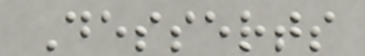Desserts
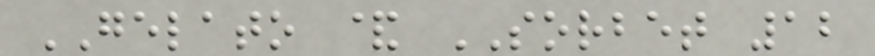GELATO & SORBET 12
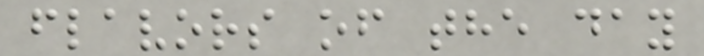flavors of the day
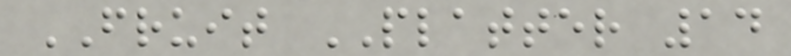FRUIT PLATTER 14
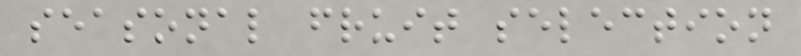seasonal fruit selection
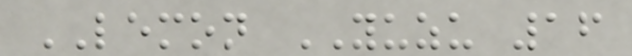LEMON YUZU 16
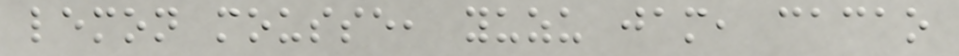lemon mousse, yuzu jam, cacao
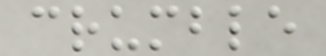crumble
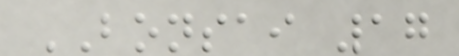BONSAI 17
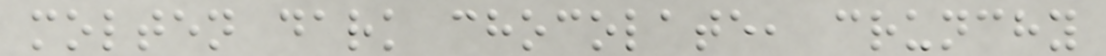molten dark chocolate, crunchy
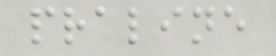praline
